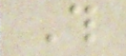This
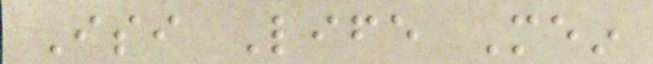Isi Life Mein
